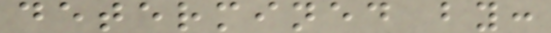determined by:
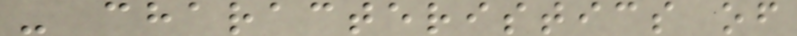- characteristics of
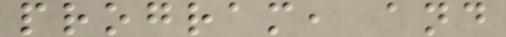program, and
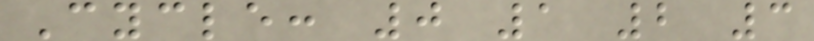Cycle: 0 1 2 3
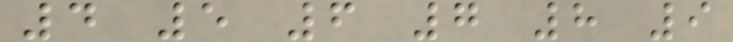4 5 6 7 8 9
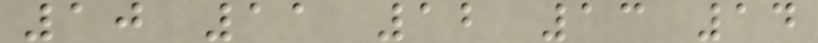10 11 12 13 14
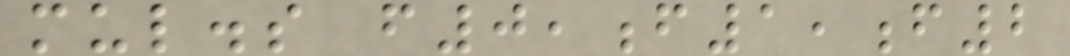mul.s f0,f1,f2
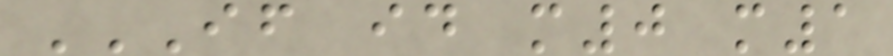IF ID M0 M1
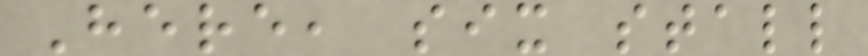Here, six stall
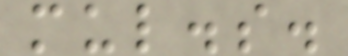mul.s.
